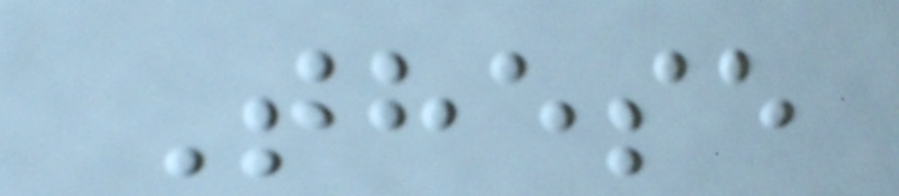These
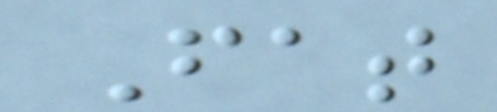Fat
